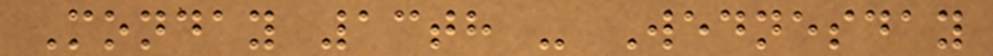Monday 13th - Wednesday
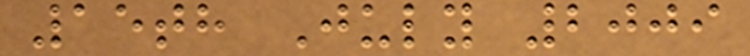15th July 2009
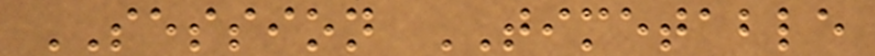SESSION TIMETABLE
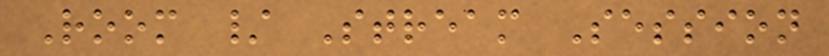Room / Stream Session
